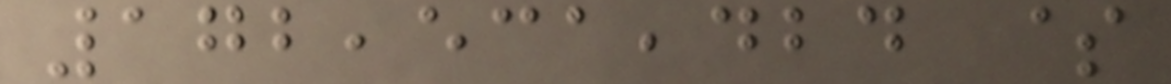172,531,424 $
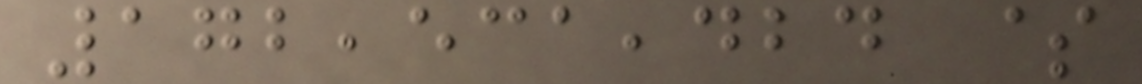172,531,424 $
